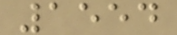1554
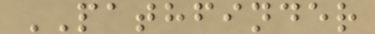PATHFINDER
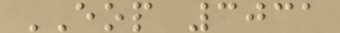EOP 3031
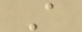A
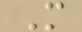M
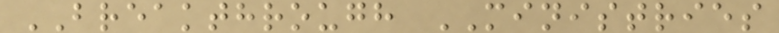BREAKTHROUGH MINISTRIES
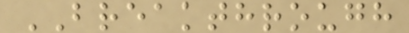BREAKTHROUGH
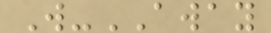W-AWAY
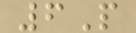6P
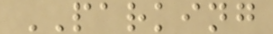PARKING
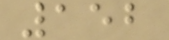152
